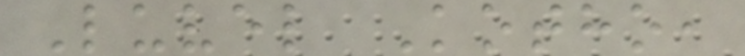Luvel Kotho,
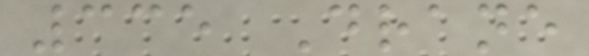335 Drane
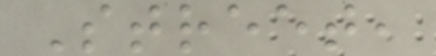Street,
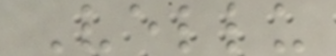Vellu
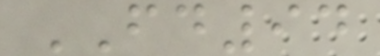FD94
